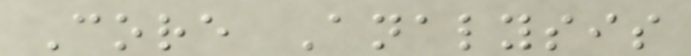Core Analysis
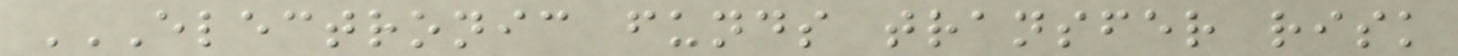ELECTRONIC FUNDS TRANSFER RISK
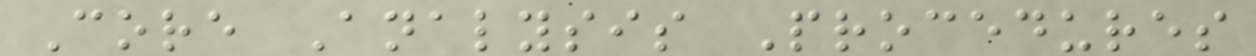Core Analysis Procedures
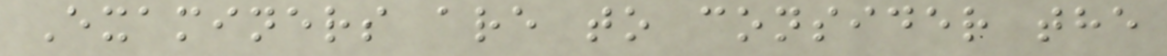Examiners are to consider the
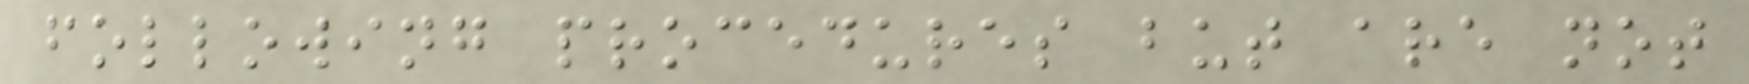following procedures but are not
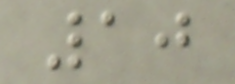10
